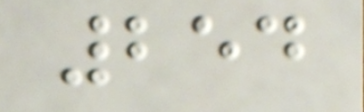254
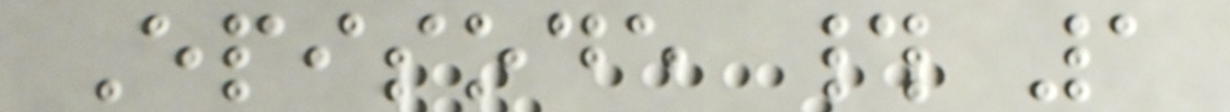Episode # 1
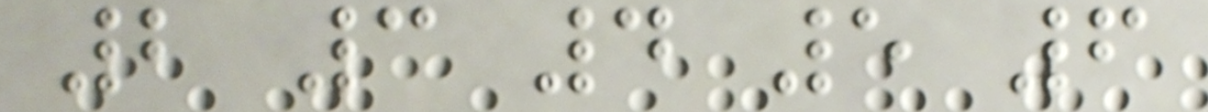2 3 4 5 6
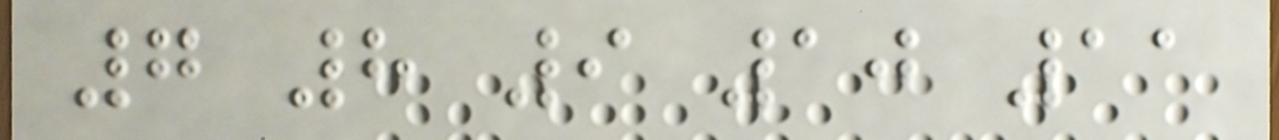7 8 9 10 11
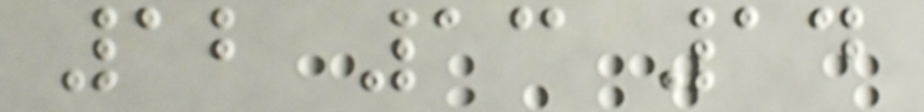12 13 14
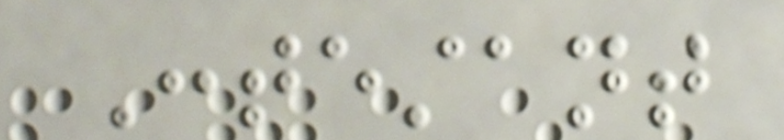Contestant
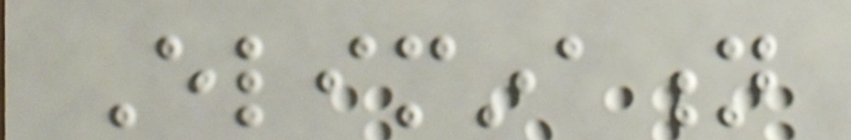Elimination
